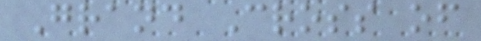Grand Cross of
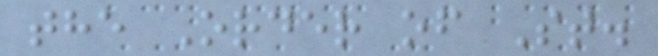the Order of St.
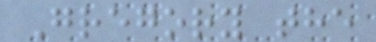Gregory the
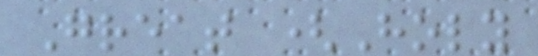Great (Holy
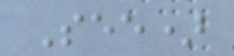See)
